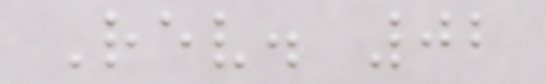Rev. 02
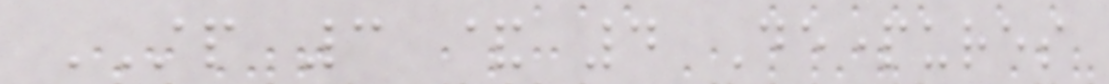STP 3 & 4 Departures
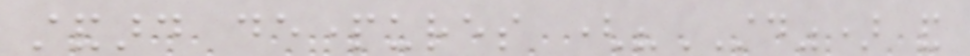standard departures ("STD") and
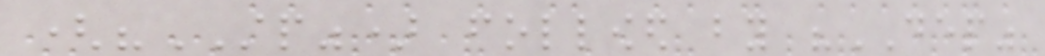("STP") followed by "DEP"
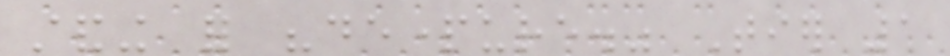standing for "departure." Tier 1
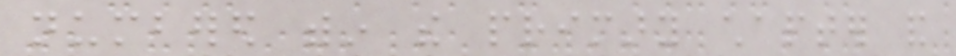numbered within the primary chapter and
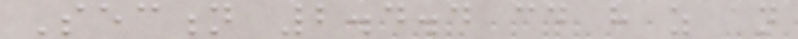Section 2.4.4 could have as an
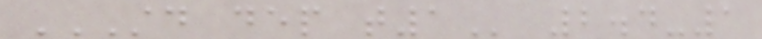STD DEP T1 2.4-1
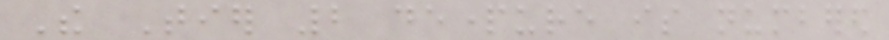The Tier 2 departure is numbered
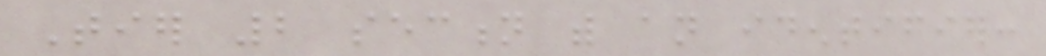Tier 2 section with an identifier:
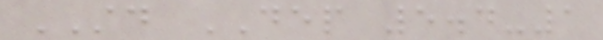STD DEP 5.4-1
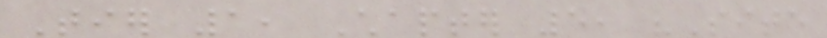Tier 1, Chapter 5, "Site
